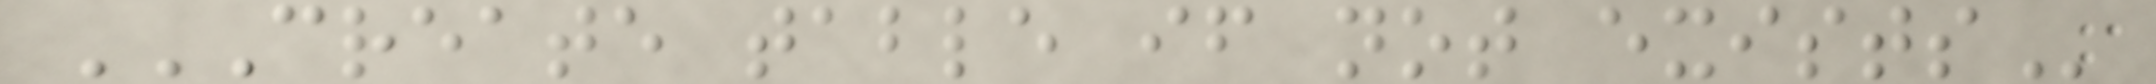CREATE TABLE IF NOT EXISTS
